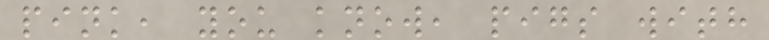pink, you know, pigs with
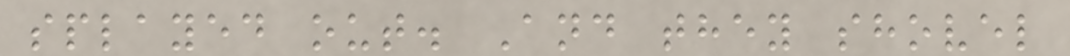splayed out. And they shovel
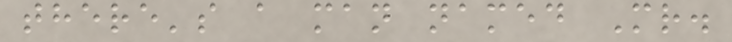there's a man named Mr.
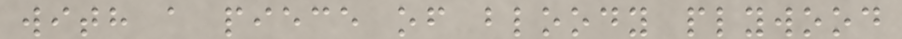with a piece of bloody plywood
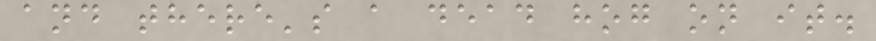and there's a dead hog on it.
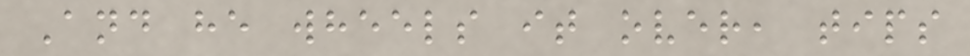And he wheels it over, tips
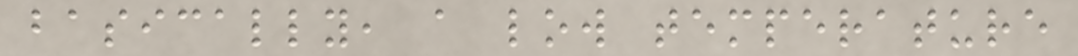basically, a low temperature
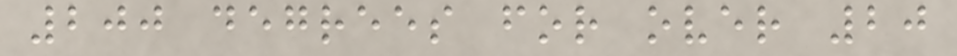200 degrees for over 20
